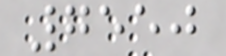7550
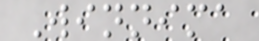Winnima
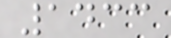1433
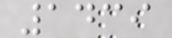1439
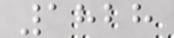1828
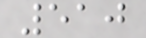510
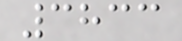3833
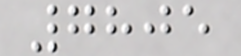7805
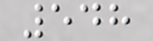548
